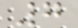7
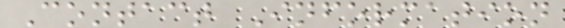Contact Information
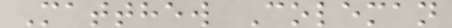Matthew Coleman
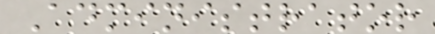Administrator
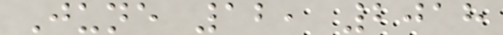June 12, 2018
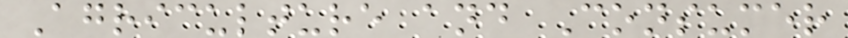Agriculture and Consumer
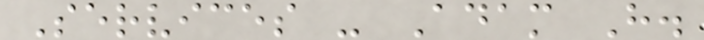Services - Adam H.
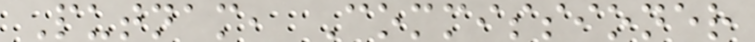Putnam, Commissioner
